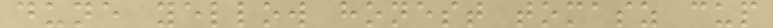dune yellow honest tomasz cup
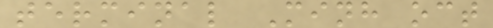terminal Minh oct
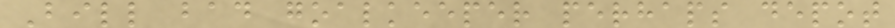Bill bad goalkeeper perhaps depot
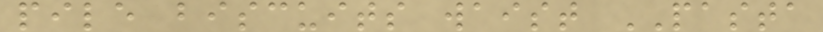pile biscuits waist PASTA
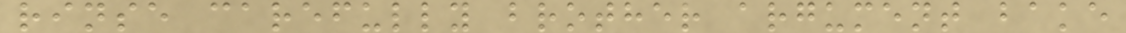rinse carefully brother argument bake
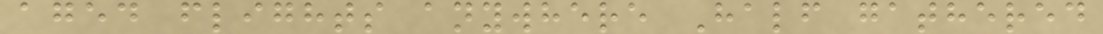aged flights anywhere Half gathered
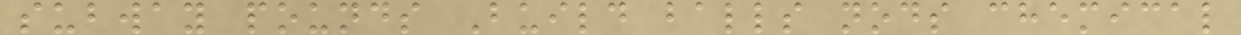subway pounds Build balls nods chemical
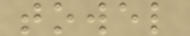towel
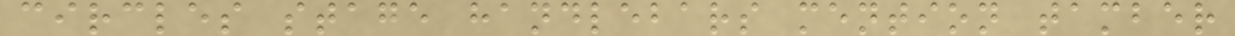circles stage handlebars mention tamber
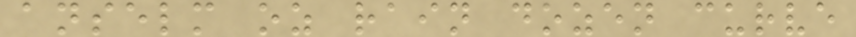anselm oz rain dozen curve
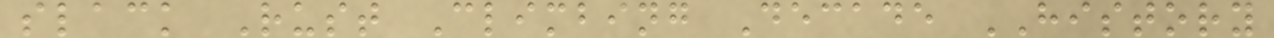slack Rust Climbing Decade HISTORY
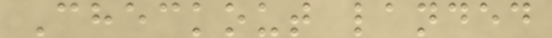Checkout landed
